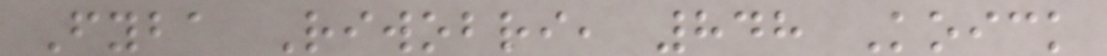Fyba Riwobri, 848 Koick
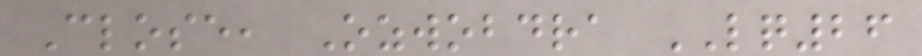Close, Ozwobdra LQ26
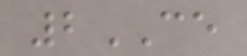2CE
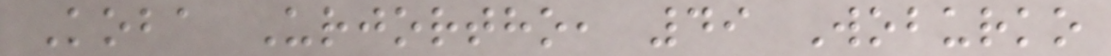Koba Urjortho, 49 Woburko
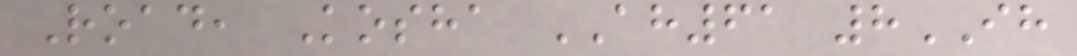Road, Kosha AH61 8IH
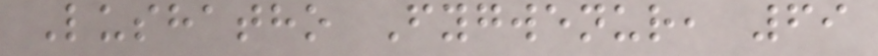Lushatho Fygwenur, 69
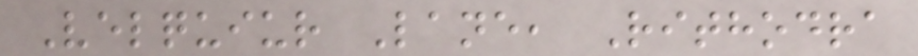Velquiur Lane, Rithodra
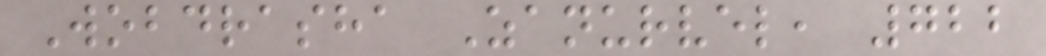Wobdrasha Zanurvel, 722
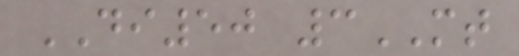DI50 3MT
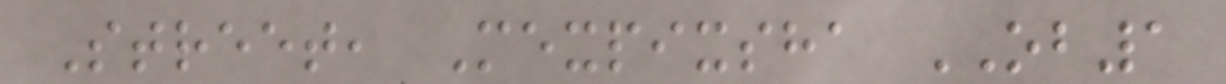Street, Mexpixsha OB1
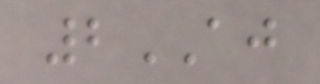2AJ
